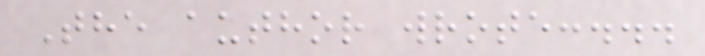The author wrote:...
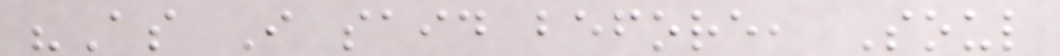"As I said before, Soul
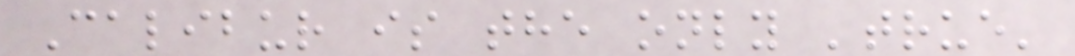Calibur is the only 'true'
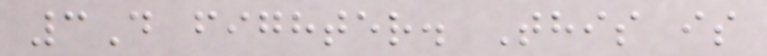3D fighter. This is
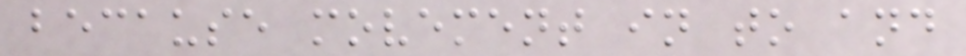because movement in to and
